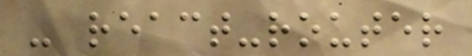- react-router
